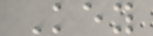Key
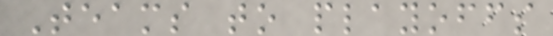Teams to playoffs
